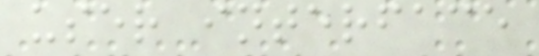user interface
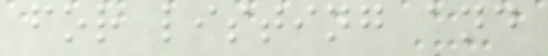for listing and
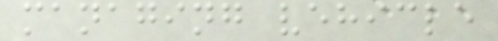managing vehicle
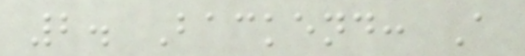2. Backend: A
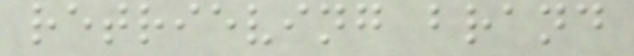retrieving brand
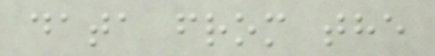data from the
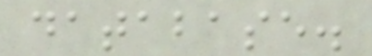database.
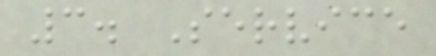3. Service
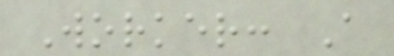Worker: A
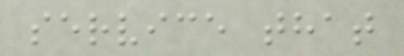service that
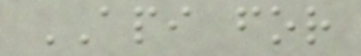API for
